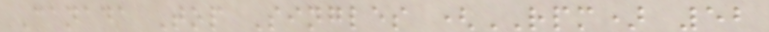Canada Top Singles (RPM) 52
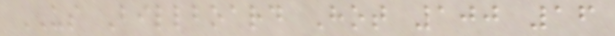US Billboard Hot 100 16
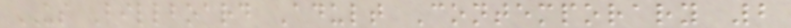US Billboard Adult Contemporary 2
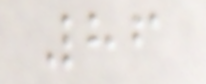86
